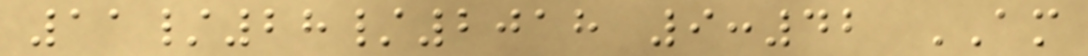11/28/2018 9:42 AM
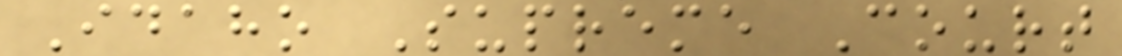Idaho Supreme Court
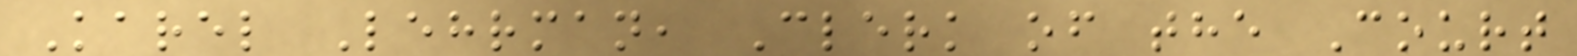Karel Lehrman, Clerk of the Court
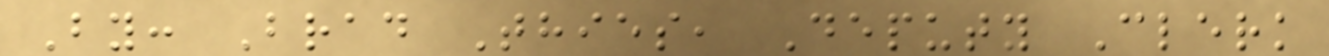By: Brad Thies, Deputy Clerk
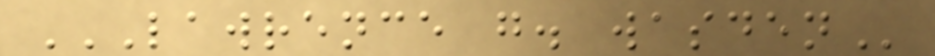LAWRENCE G. WASDEN
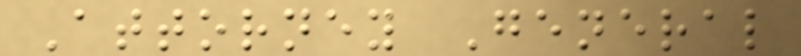Attorney General
